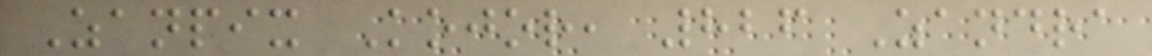Zanpix Kojor, 826 Zandra
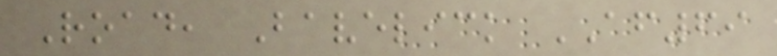Road, Bavelick AF69
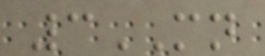3MN
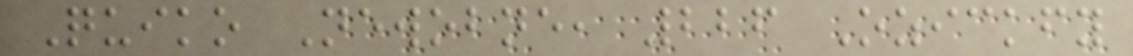Quiko Newobne, 226 Ozickfy
